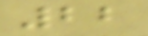22
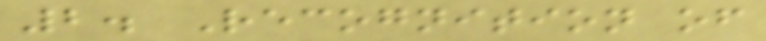2. Recognition of
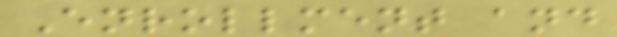Enrollment and
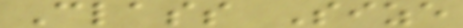Class Size
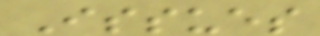Issues
